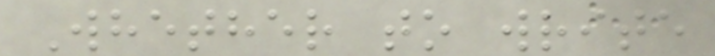Whether to write
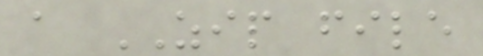a ZIP file
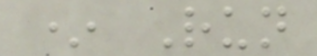* Run
